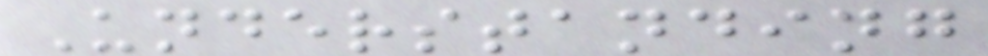Understanding
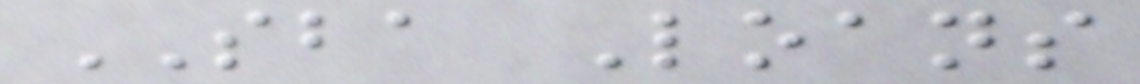SBA Loans
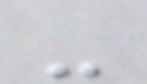-
